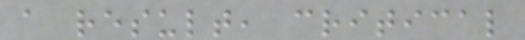a result, critical
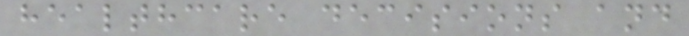healthcare decisions and
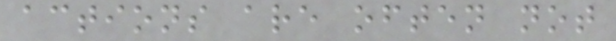actions are often not
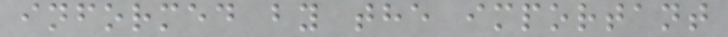informed by the important
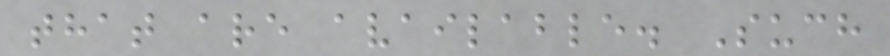that are available. Such
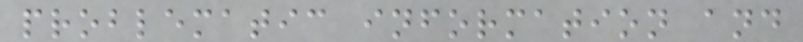problematic information and
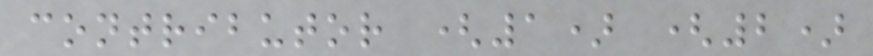contributor (1) (2)
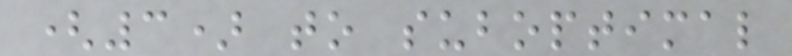(3) to suboptimal
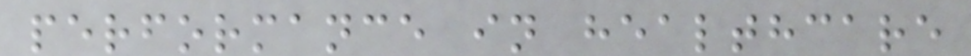performance in healthcare
